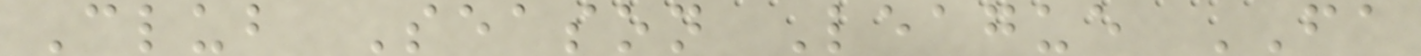Club Season League FA
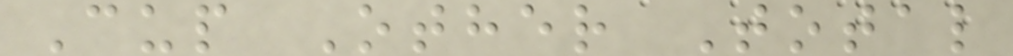Cup Other Total
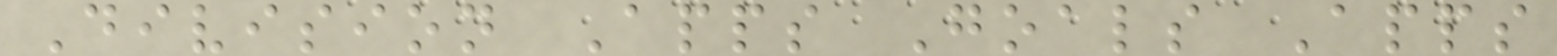Division Apps Goals Apps
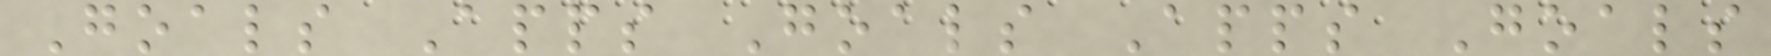Goals Apps Goals Apps Goals
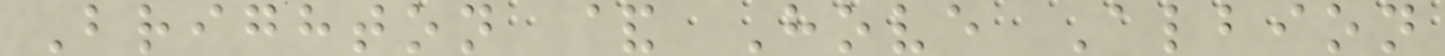Brighton & Hove Albion
